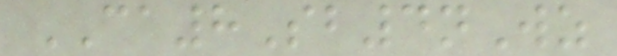CA8Sb4nWz
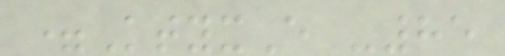=KtyxE -85
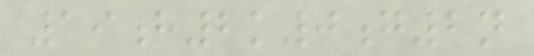19h2k0g2n
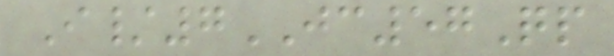I/7JC57Qp
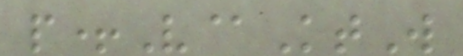p+V@KtW
